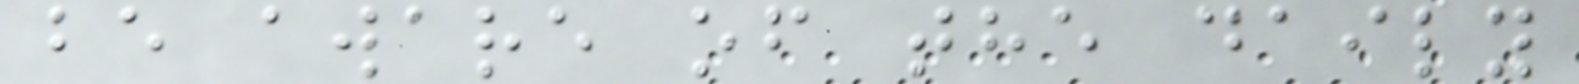be aware of the daily
